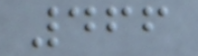466
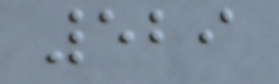529
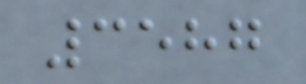3587
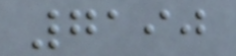7190
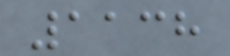1138
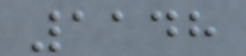1148
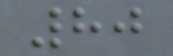80
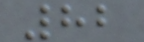82
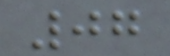07
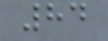84
